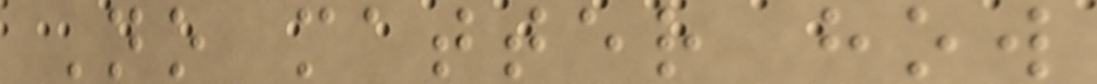No matter how
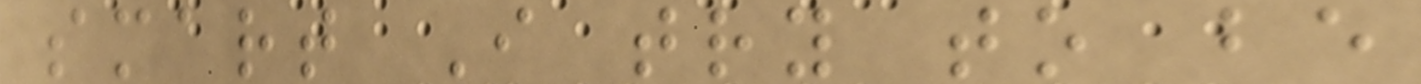smart I try to be
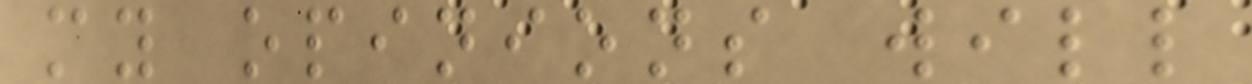my opinions will
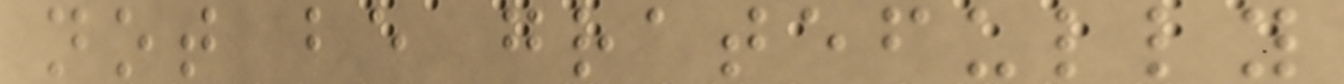not be gratefully
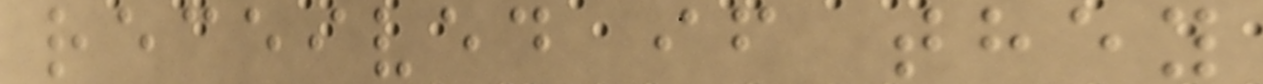received if they
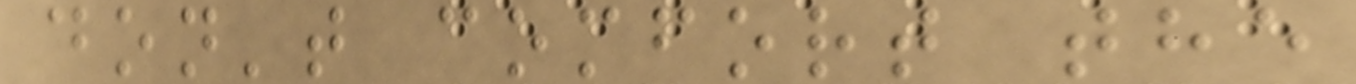don't comfort the
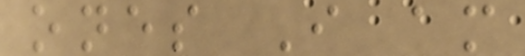ones I am
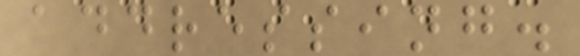addressing.
